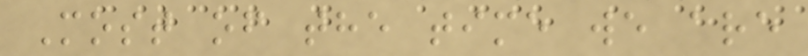Most of the time we are
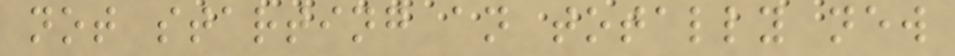not starting an totally new
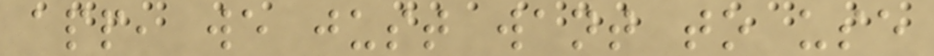app, we just want to use
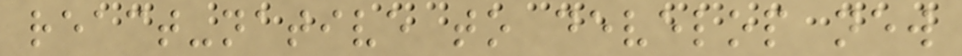react-native to develop new
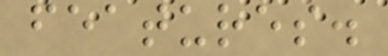features.
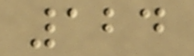124
